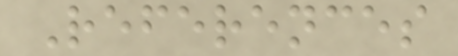References
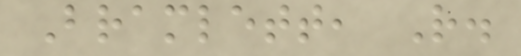Bramlett, R.
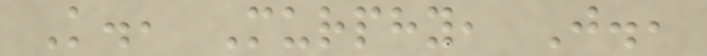K., Murphy, J.,
